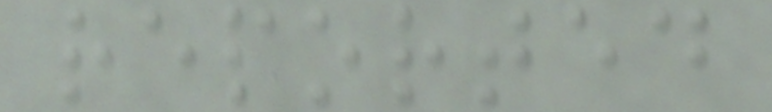reported
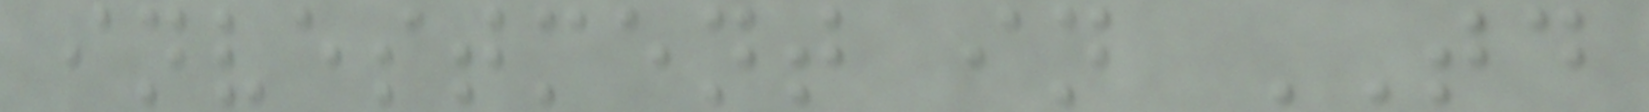investment in TD
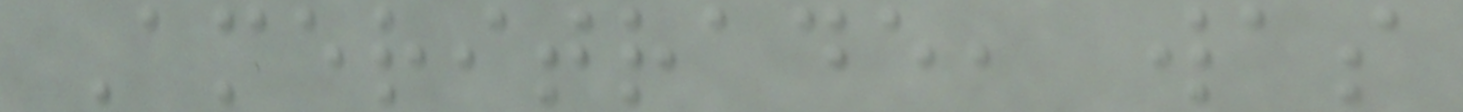Ameritrade, was
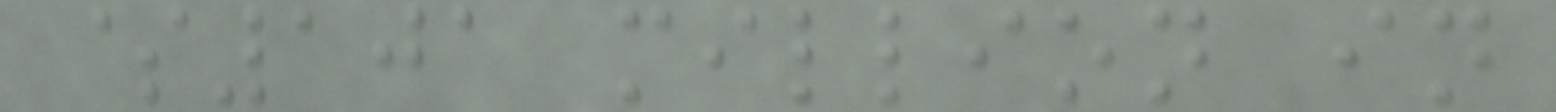$101 million in
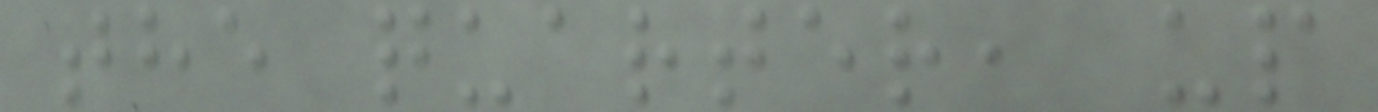the quarter, up
